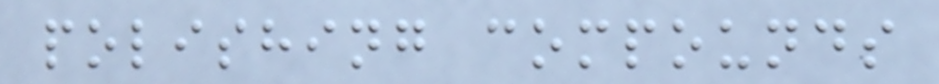polishing compounds
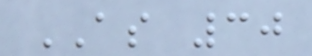AS 30
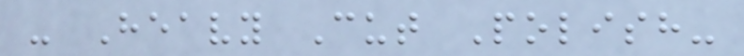- Heavy Cut Polish-
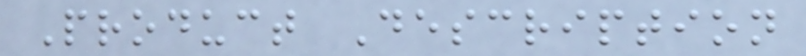Product Description
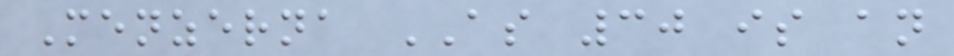Menzerna AS 30 is an
